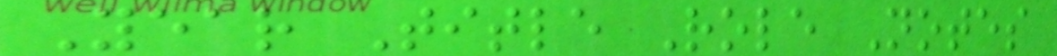Year Title Role Notes
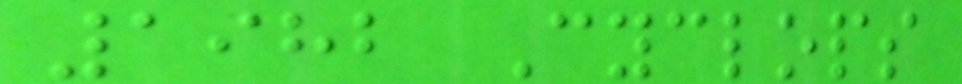1982 Cyclops
